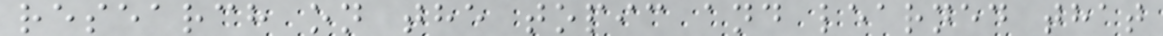research on the topic and learned that
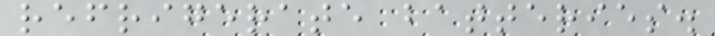refrigerate batteries.
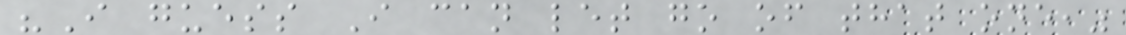"I guess I can let go of that one,"
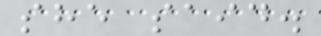she said.
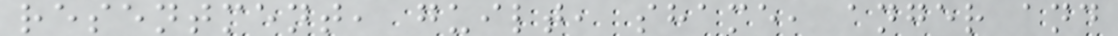resentment, guilt, shame, anger and
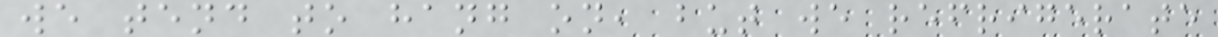we tend to hang on, but we refrigerate
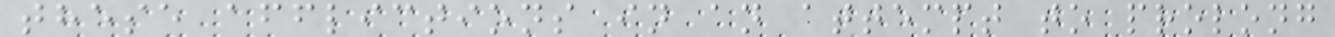these afflictions in an attempt to prolong
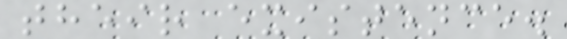their existence.
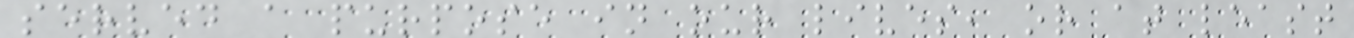served a purpose in our lives, or at least
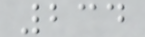234
